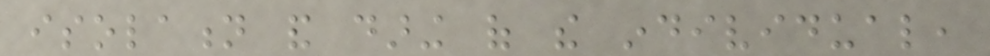isolation and daring of the individual,
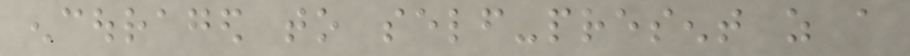encouraged to self-present as a
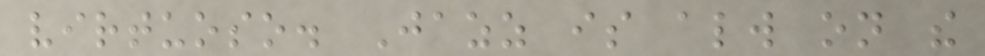virtuoso. Jazz is always on the
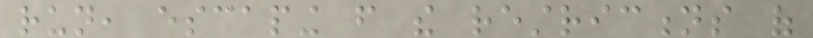run, escaping from the restrictions of
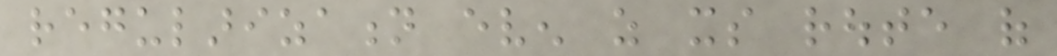regularization even as its route of
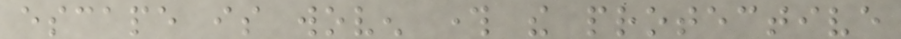escape is woven through the protective
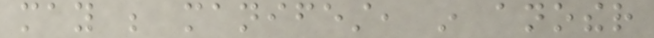may be manifest, in another
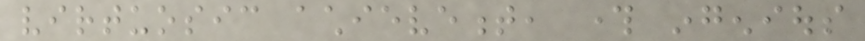virtuosic achievement, through ingenious
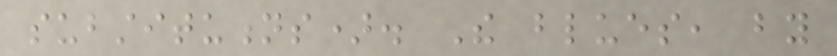substitutions). The blues, by
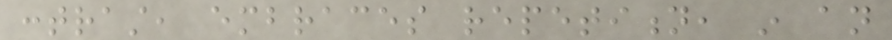contrast, embraces repetition, in an
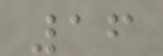16
